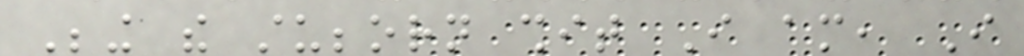Being the stubborn shit I am, I
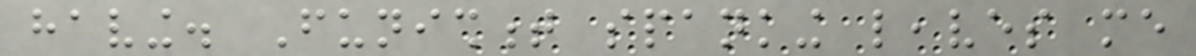having. Funishment spanking leaves me
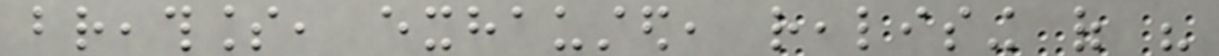breathless, exhausted, realising of his
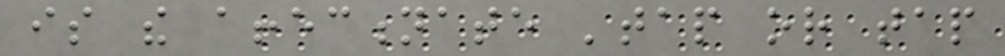is the affectionate 'tap or tap
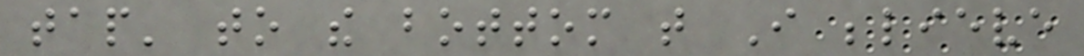tap' to the bottom that I believe
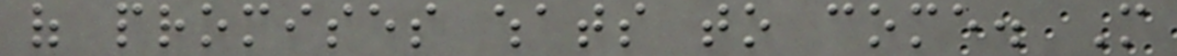of promises whats to come. More
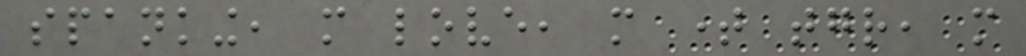spanking, more love, more time together, more
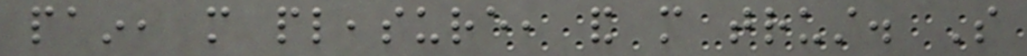pain, more pleasure, and more trust. So
